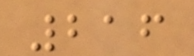216
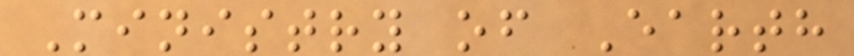Ministry of Earth
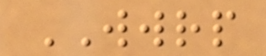WWRP
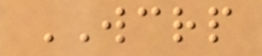WCRP
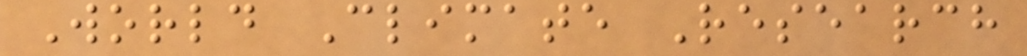World Climate Research
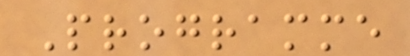Programme
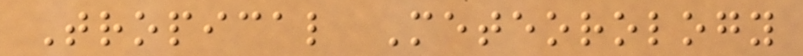Tropical Meteorology
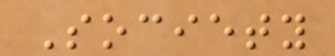Society
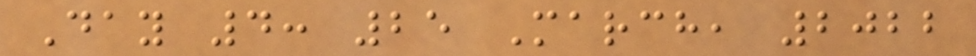Day 4: 25 March, 2022
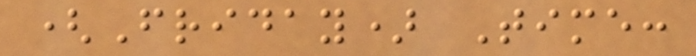(Friday) Time:
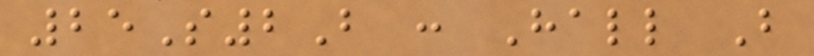25S2B : Hall B
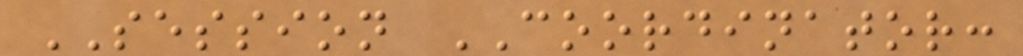SESSION COORDINATOR:
